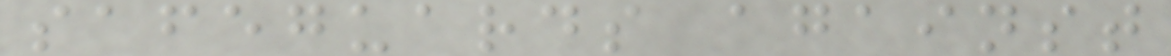safeguards against
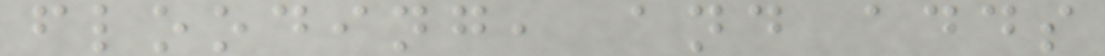flooding, and adds
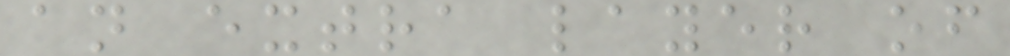an extra layer of
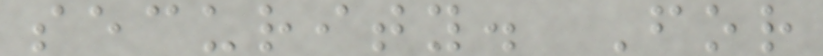security. For
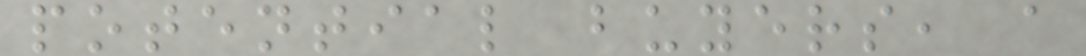potential buyers, a
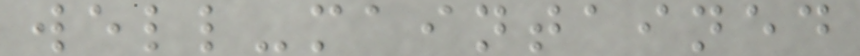well-maintained
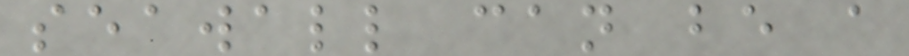seawall can be a
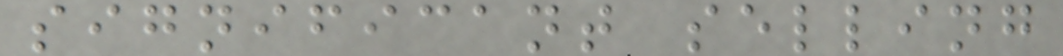significant selling
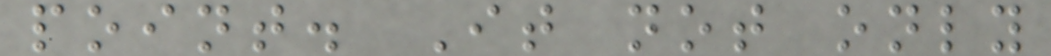point. It not only
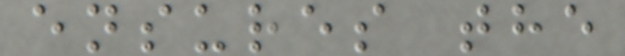ensures the
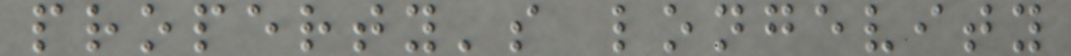property's longevity
